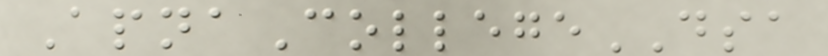ApnaCollegeDSA
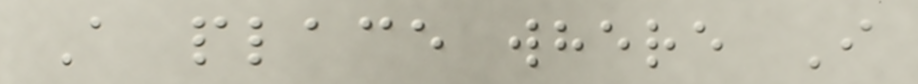A place where I
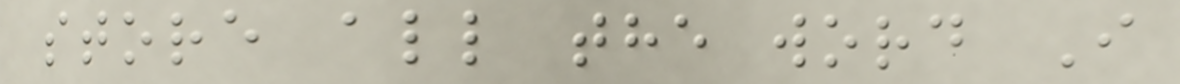store all the word I
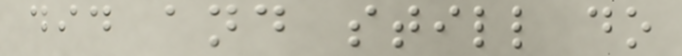did and still do
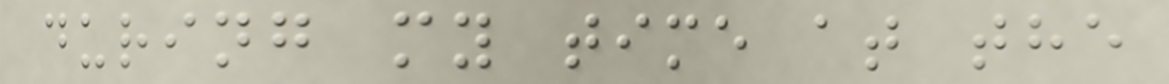during my time at the
